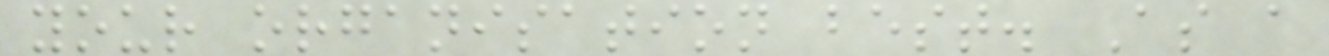your organisation best. As a
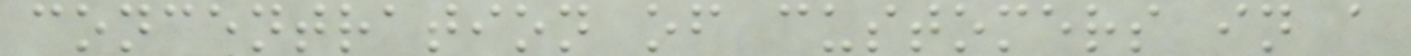concentration of customers in a
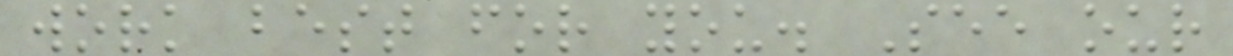work best for you. See our
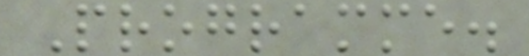Programme.
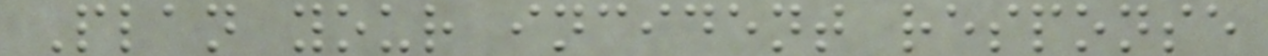Plan your incident response
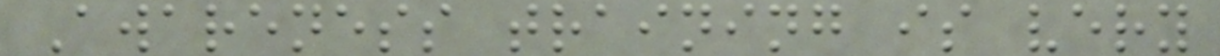Awareness training is very
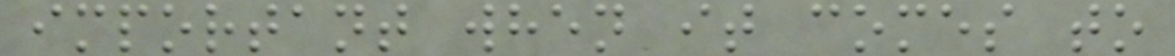important when it comes to
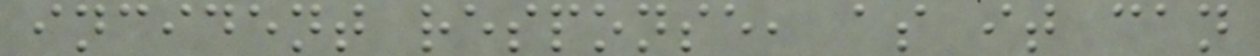incident response, as it can
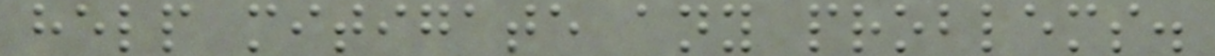help mitigate any problems.
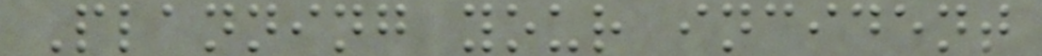Planning your incident
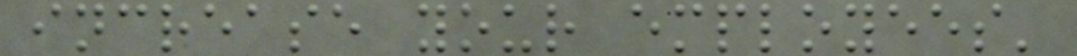increase your employees'
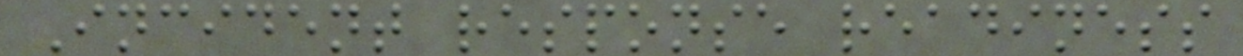Incident response readiness
